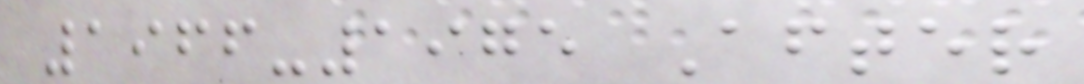1966-1975 After
